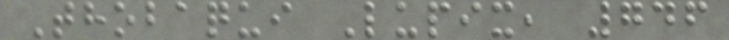Thobaqui Lupix, 746
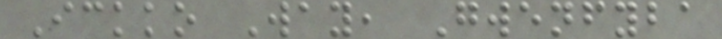Ickko Way, Gwenfyba
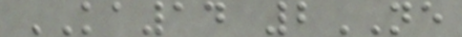KA14 2NE
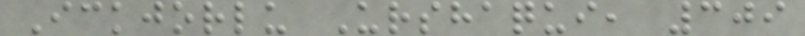Ickjorlu Urshaqui, 309
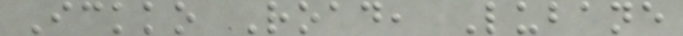Ickko Road, Lubane
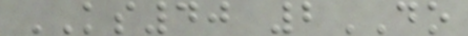KS40 2DO
